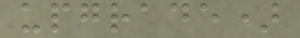upgrade)
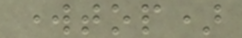worktop)
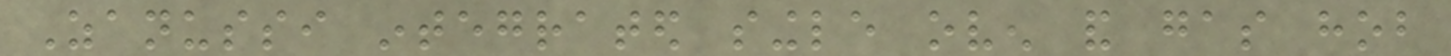Zanussi integrated single oven and gas hob
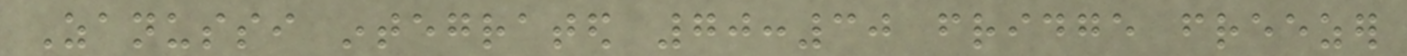Zanussi integrated 70:30 fridge freezer
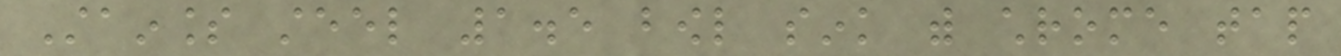Stainless steel 1.5 bowl sink with chrome tap
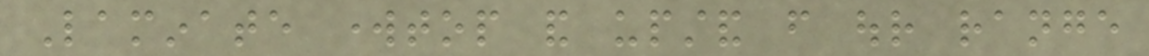Laminate worktop and upstand from our range
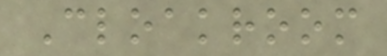Cloakroom
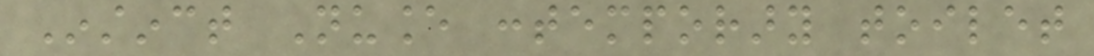Instinct Nuance contemporary toilet
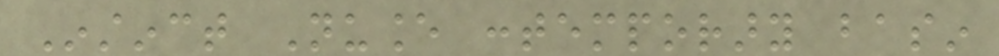Instinct Nuance contemporary basin
